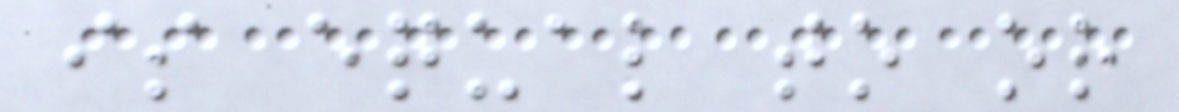is equal to or
